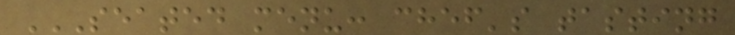SEATED MENU: CHEF'S TASTING
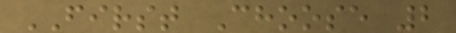FIRST Choose 2
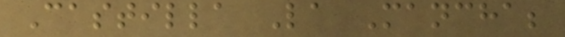Castilla La Mancha;
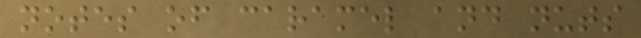notes of caramel and nuts
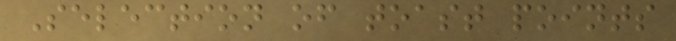Selection of toast points
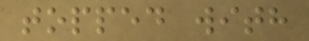topped with
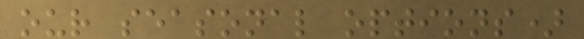our seasonal options)
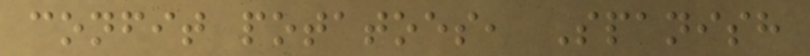confit potatoes, Spanish
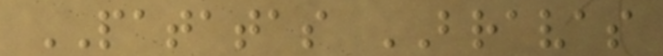PATATAS BRAVAS
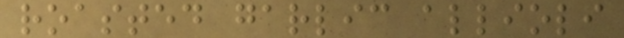roasted garlic allioli
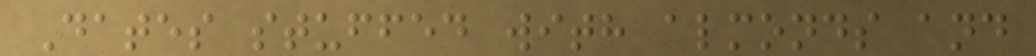Dates stuffed with almonds and
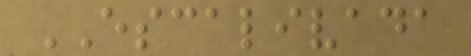ESCALIVADA
